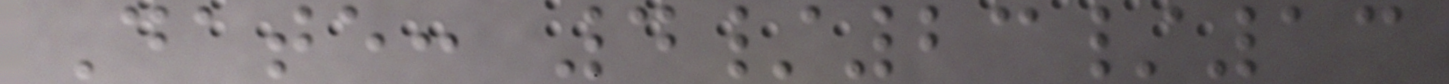Date: 4/23/13
